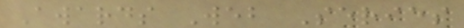Awards Web Series
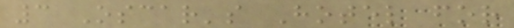3 Oscar's Hotel for
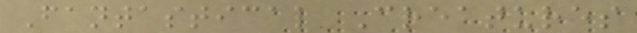Fantastical Creatures
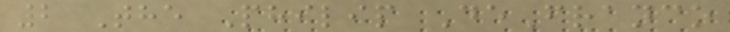2 The Philip DeFranco
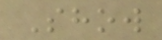Show
